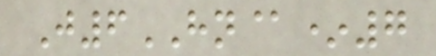J6HN@*7
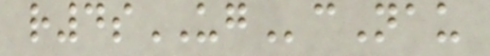r4sUGcNau
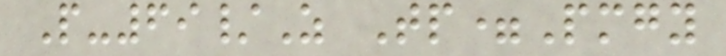P-69/Z Tp=Pmgy
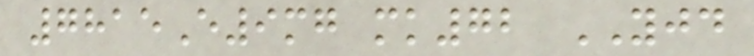7815E9mg mk72 YJD
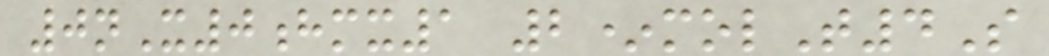0nX0hmx1 2*molT4S
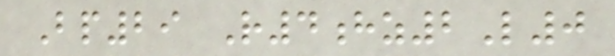Bp29 R4hz2L0
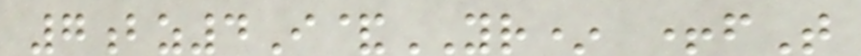7bz4I&YR* +fT
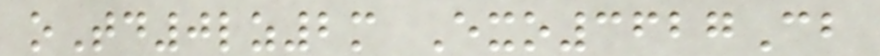oTd0lz2m Exo3627Cb
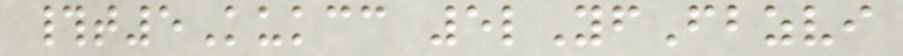#t5Kukcc 5lYfFbzvi
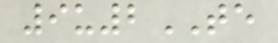9u2TE
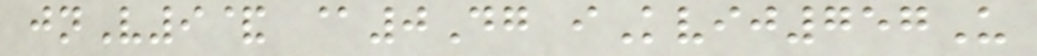jnV9& @0Dg iKvij757U
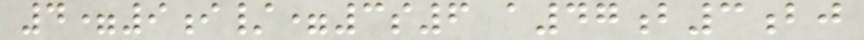4=9i/=3s6 a47b3bj
